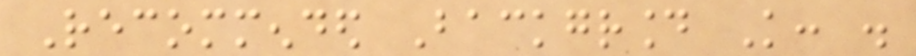Recommended Background Knowledge: .
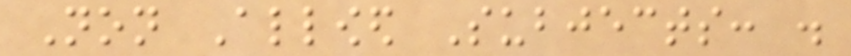Non Allowed Subjects: .
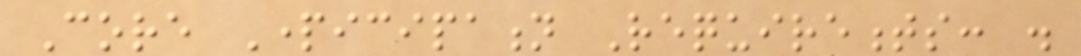Core Participation Requirements: .
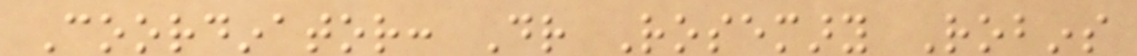Coordinator: Dr Rosemary Robins
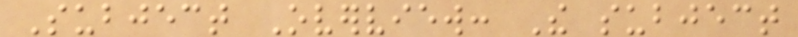Subject Overview: The subject
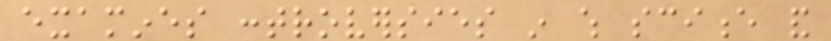examines controversies in which science and
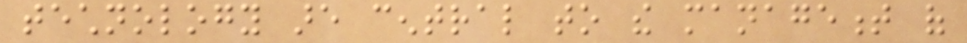technology are central to the management of
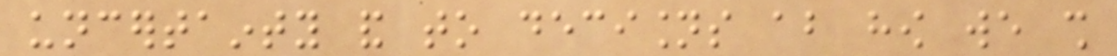uncertainty and to decisions about how we shall
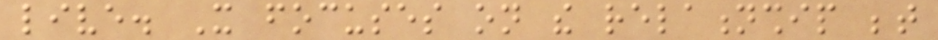live. It focuses on the relationship between
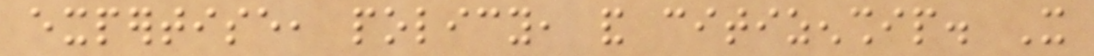expertise, policy, and citizenship. It
